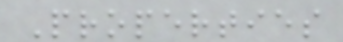Properties
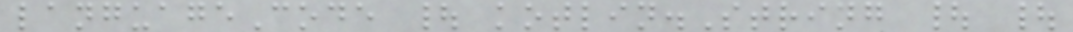languageCode | kotlin.String | |
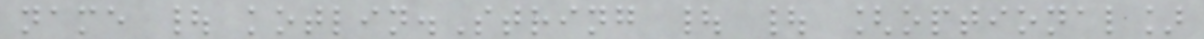name | kotlin.String | | [optional]
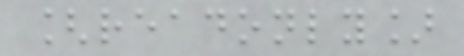[readonly]
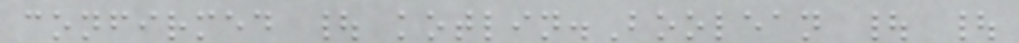confirmed | kotlin.Boolean | |
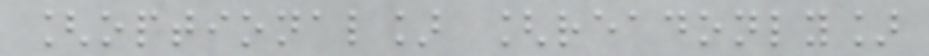[optional] [readonly]
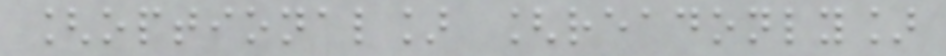[optional] [readonly]
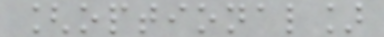[optional]
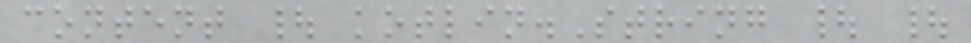content | kotlin.String | |
